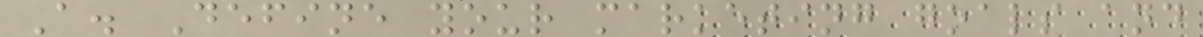A. Define your marketing goals and
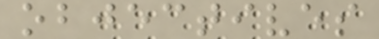objectives
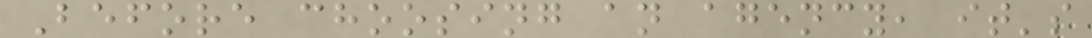Before choosing an agency, it's
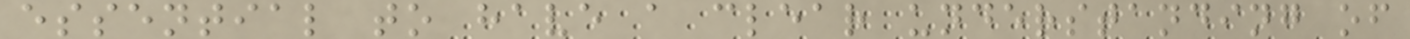essential to have a clear understanding of
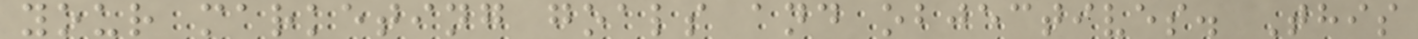your marketing goals and objectives. This
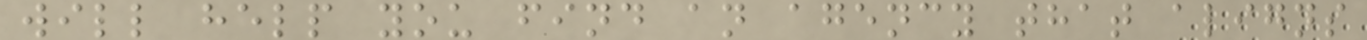will help you find an agency that aligns
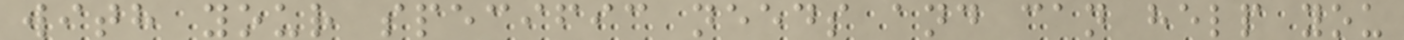with your specific needs and can help you
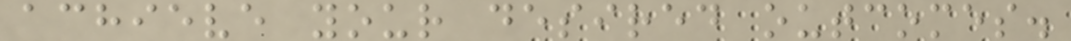achieve your desired outcomes.
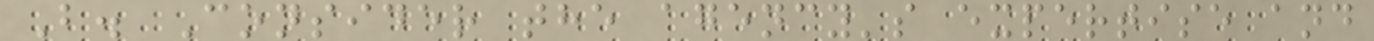B. Consider the agency's expertise and
